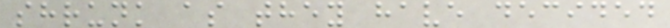shrunk as they have decided
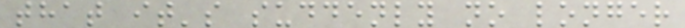that it's suddenly no longer
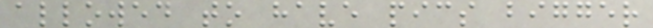allowed to have pics bigger
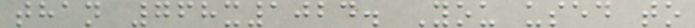than 768x1024. You used to
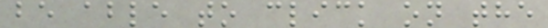be able to click on the
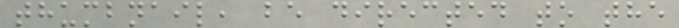thumbnail, be directed to the
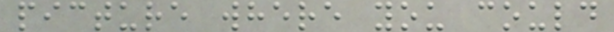picture where you could
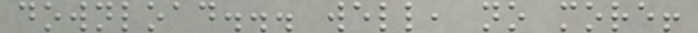download... well, no more!
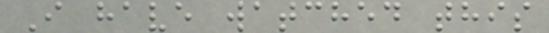I have watched this
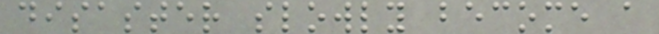disaster slowly become a
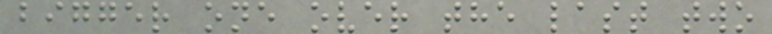bigger one over the last two
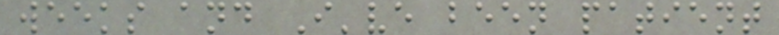weeks and I've been patient
